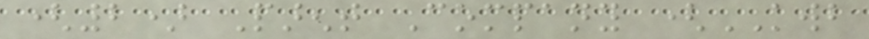(2) Parent Company (KWB
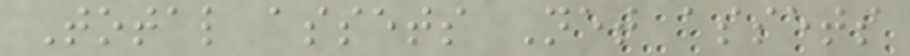Total assets Net assets
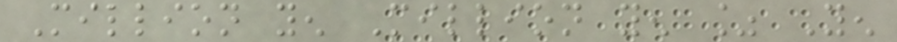Million yen Million yen % Yen
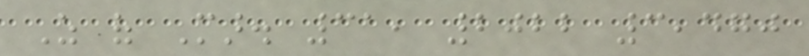As of Mar. 31, 2022 3,470
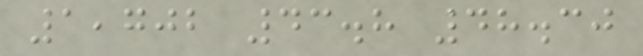1,702 43.8 48.30
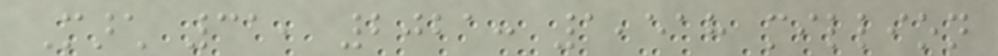March 31, 2021: 1,518 million
